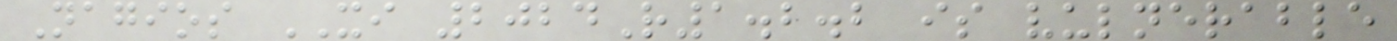Nagios XI 2024R1.2.2 is vulnerable
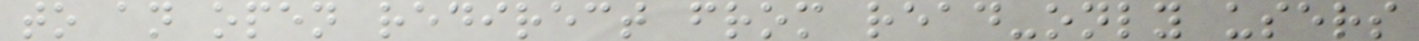to an open redirect from read-only users
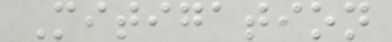Mitigation
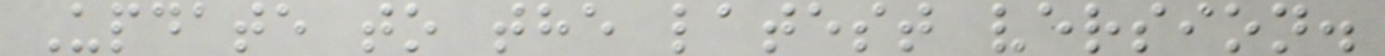Update to the latest version.
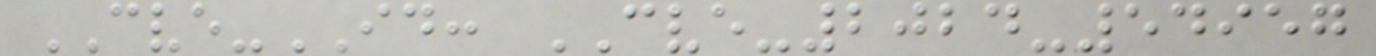CVE-ID: CVE-2024-54957
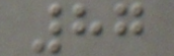87
